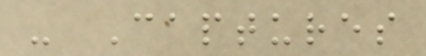- Captures
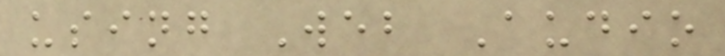using Web Audio
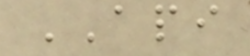API
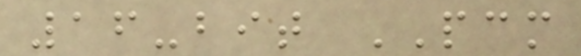16-bit PCM
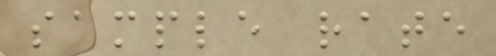sample rate
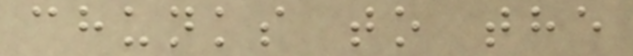chunks to the
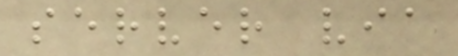server via
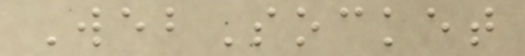WebSocket
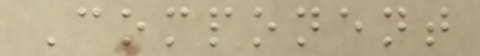Component
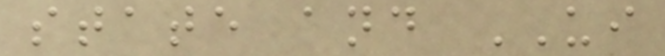state and UI
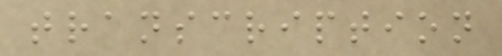transcription
